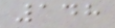148
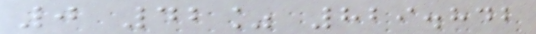0 42% 829.842
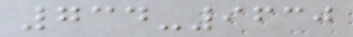734-9630
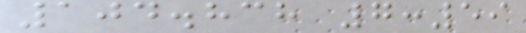104.838 7:59
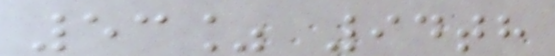53% 94th
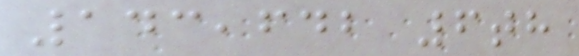143,642 6th
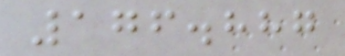176.887
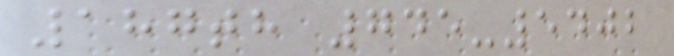187th 745-5402
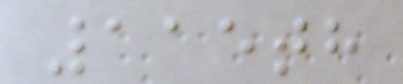115th
